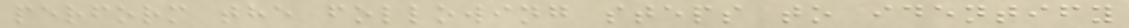perform the following steps to identify
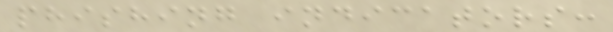phishing indicators:
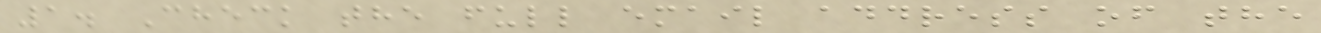1. Check the full email address of the
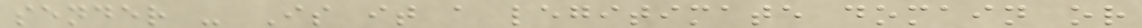sender - Is it a legitimate domain or
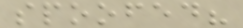spoofed?
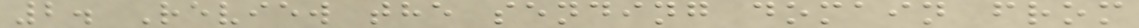2. Review the sending domain from
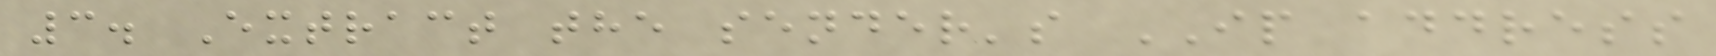3. Extract the sender's IP address
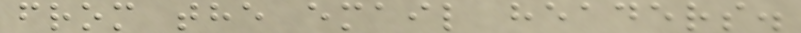from the email headers.
